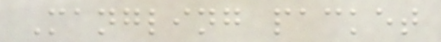Mangling packet
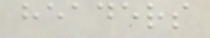headers
